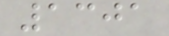1301
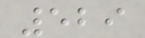529
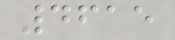4615
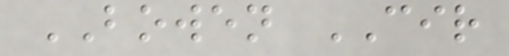BOWEN CIR
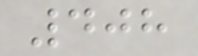408
